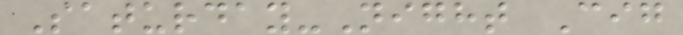Saturday-Night Cig
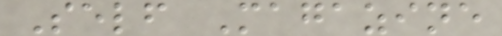Self Magazine
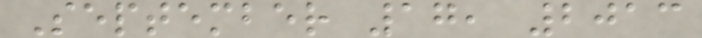September 17, 2013
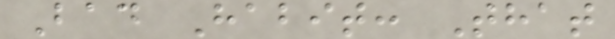Bad Habit: That
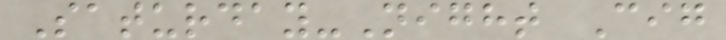Saturday-Night Cig
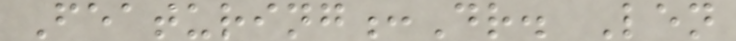Featuring:Dr. Len
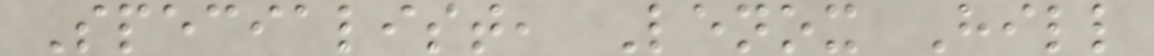Specialist, Lenox Hill
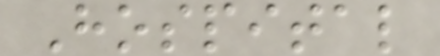Hospital
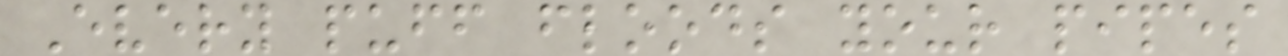Every puff floods your pipes
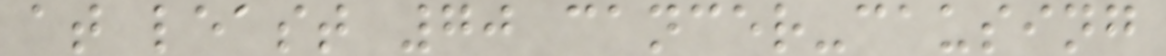at least 70 cancer-causing
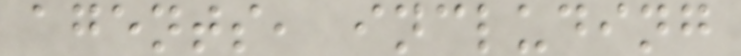agents, including
